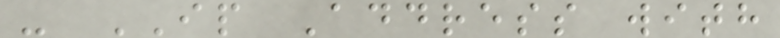- IP Address with
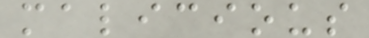malicious
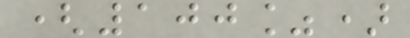(100%)
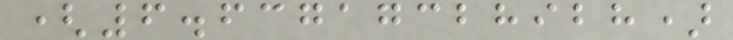(6.63717328928)
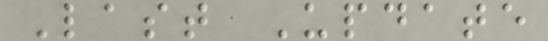Last Update
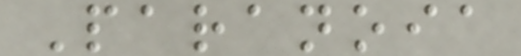Paranoia
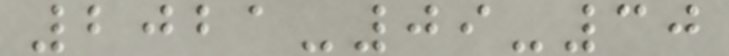2021-09-30
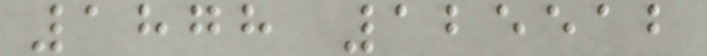1878 125512
